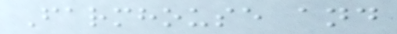Farmhouse and
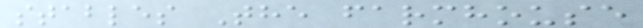stables The farmhouse
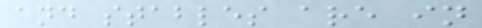and stables are in
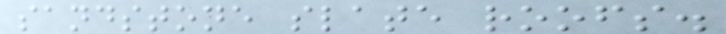sandstone slate roofs.
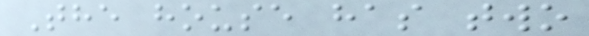The house has two
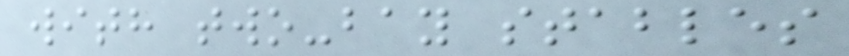with two-bay stables
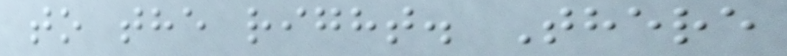to the right. There
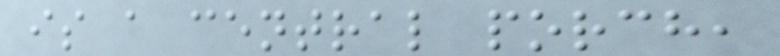is a central porch,
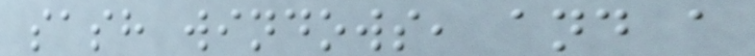sash windows, and a
